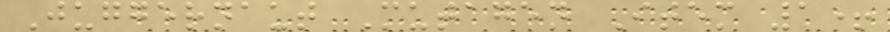Juggernaut Mutagen Item 1+
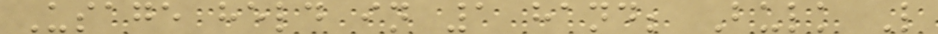Usage held in 1 hand; Bulk L
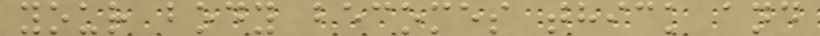your body becomes thick and
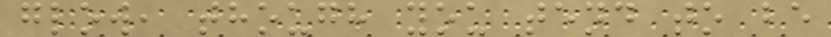glow, though you tend to be
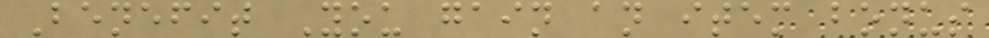Benefit You gain an item bonus
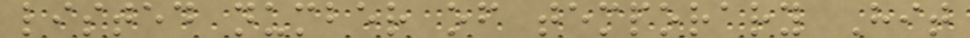listed number of temporary Hit
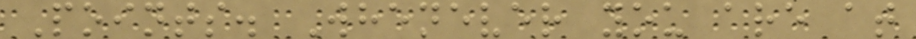Points. Whenever you are at
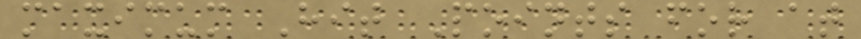maximum Hit Points for at
